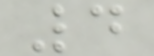4
